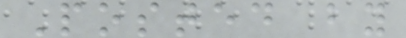Posted by
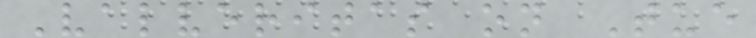Valveritas on Tue
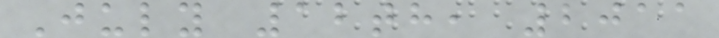July 12th, 2011
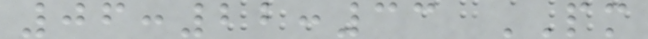06:22:33 PM
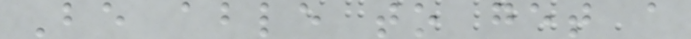Be able to get a
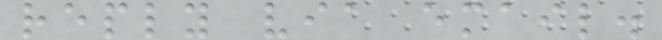reply via email.
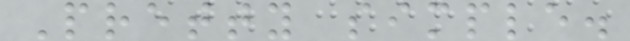Pretty simple.
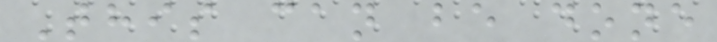This can be done
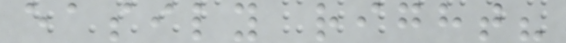easily right?
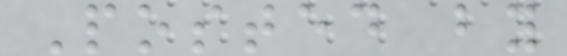Posted by
